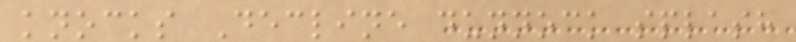knocks Decline dunnock splash
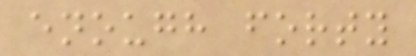enough forty
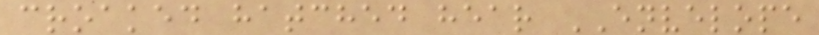croaked hatched hear ENVELOPE
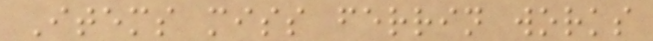Items miss ferrin works
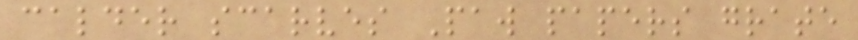calder scarves Paw papers grate
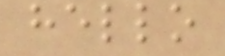hello
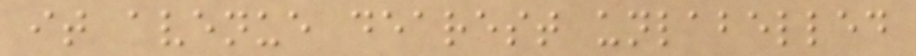it avenue dearest unlabelled
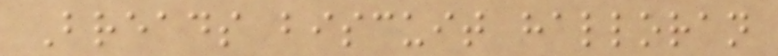Breads biscuit halloran
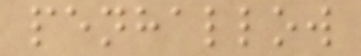penhallow
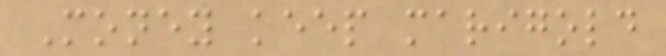Money keep marigold
